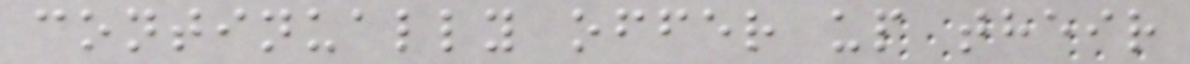continually offer up their
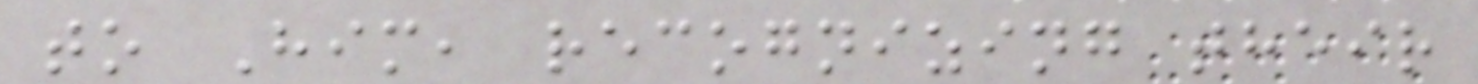to Him, recognizing their
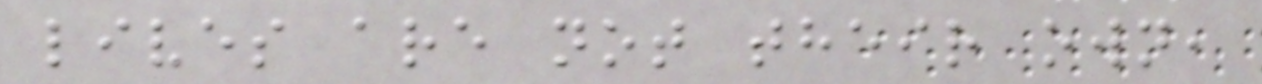lives are not their own,
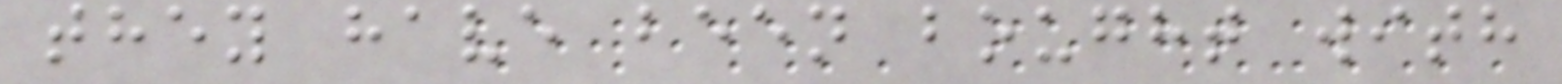they have been bought with
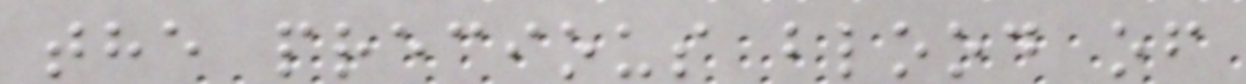the precious blood of
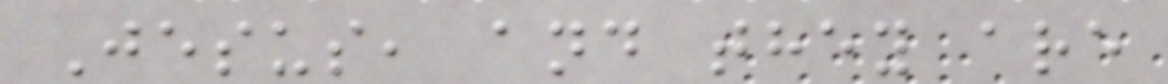Jesus, and they are
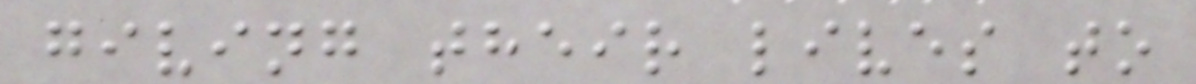giving their lives to
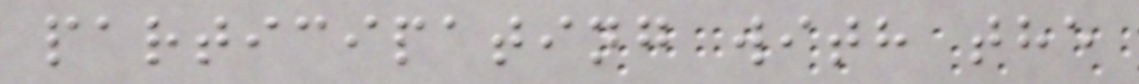participating with the
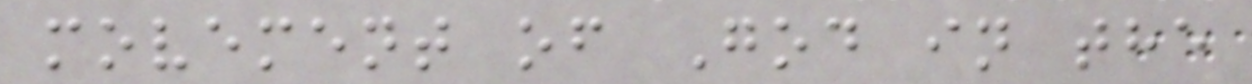movement of God in the
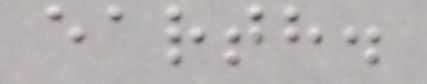earth.
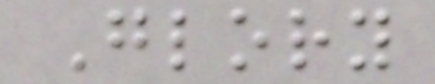Glory
